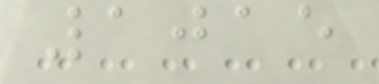1015
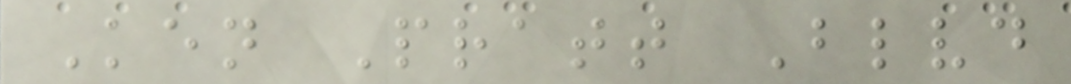Ken Pratt Blvd
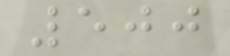500
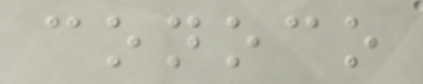conoco
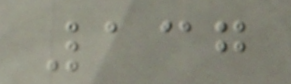137
